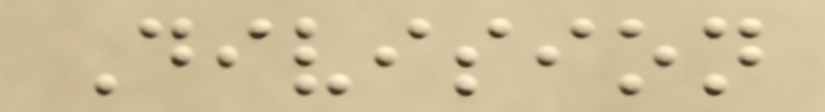Division
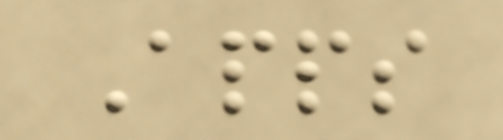Apps
